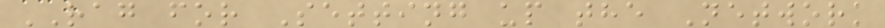RAG for Setting up the Network
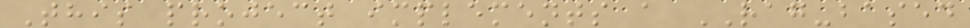This project implements a RAG-based
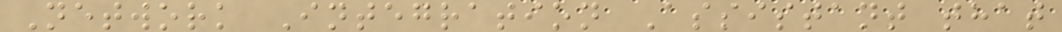Network Integration Assistant that
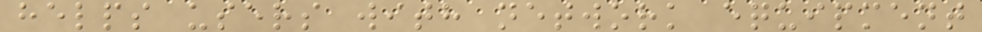helps users with network equipment
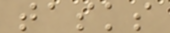tasks
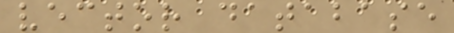vector database
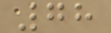78
